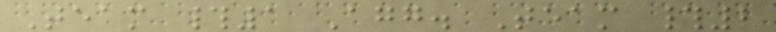Team #1 Agg. Team #2
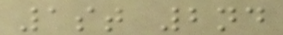1st 2nd
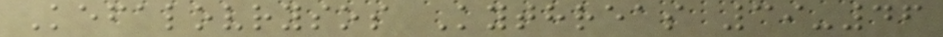Kefalovrysos Kythreas 39-46
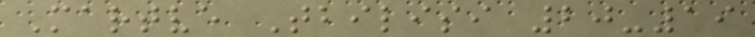Martve Tbilisi 20-19
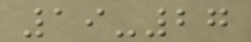19-27
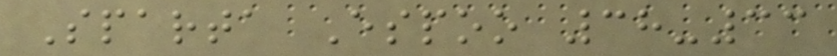Sparta Espoo 38-33
